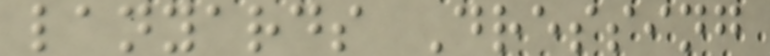lanyards Dressing
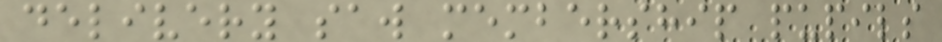delivery saw membership pupils
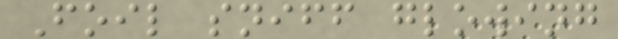Foil sniff glowing
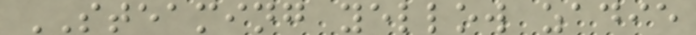STEAMING yellow zadie
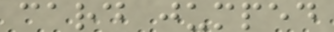card jumped
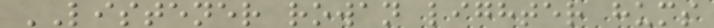LISTENER rowan lighter hums
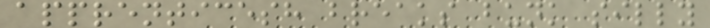apprenticesh breaks bunk silly
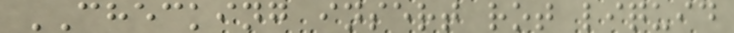CHECKING insert rot liquid
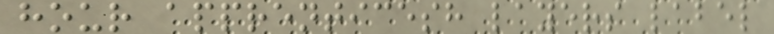hour apprenticesh layers label
